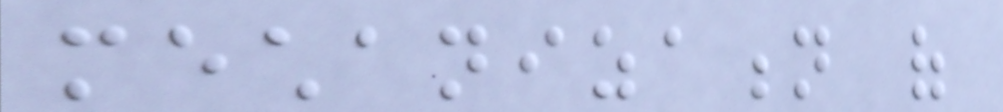mechanization of
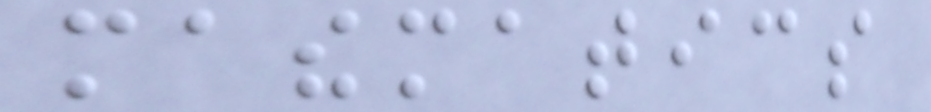mathematics
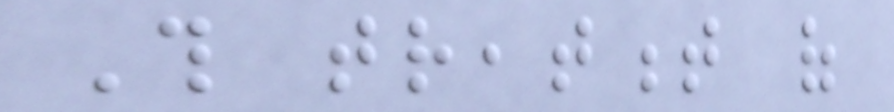This treatment of
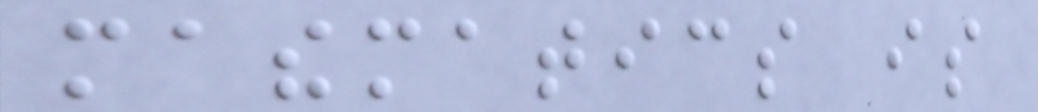mathematics is
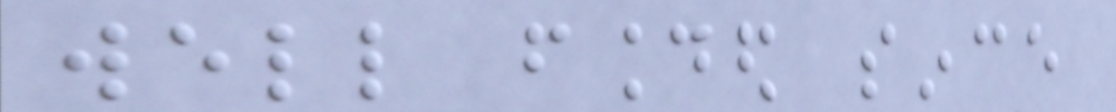well founded since
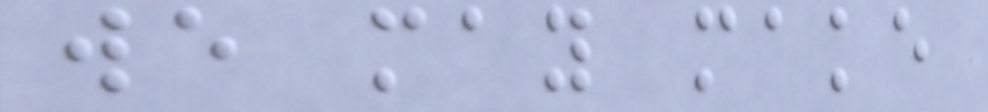we may make
